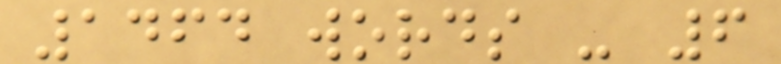1464 words - 6
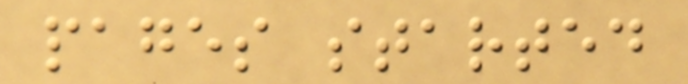pages started
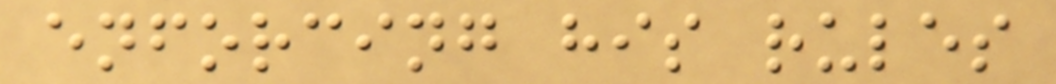enforcing his rules
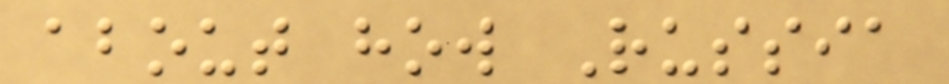about how Russia
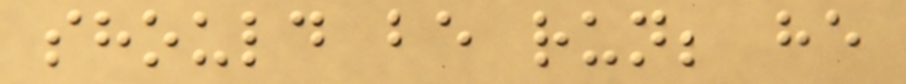should be run; he
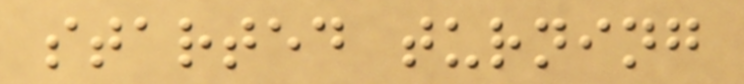started turning
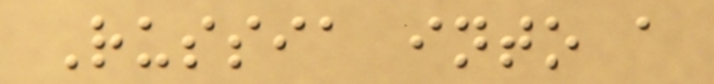Russia into a
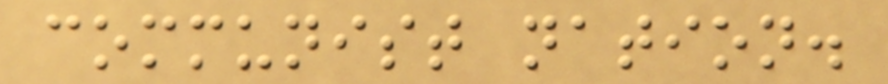communist nation.
